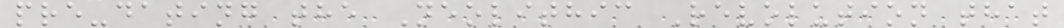pre-dating the Neolithic Revolution that
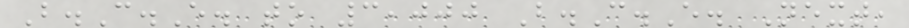B.C.E. to 3,000 B.C.E. Next,
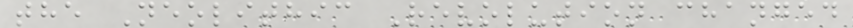the Neolithic Revolution changed
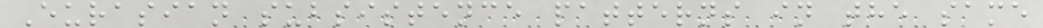Eurasian subsistence patterns in the same
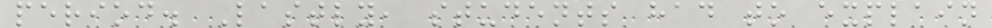period. Lastly, students had to explain
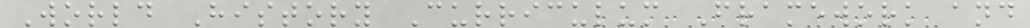World History Curriculum Framework and
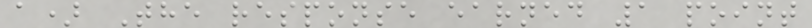a) The response earned 1 point
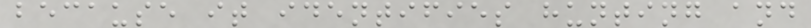because it identifies hunting and
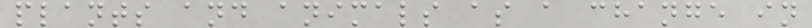plants and animals as a change in
